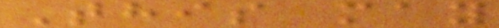This may
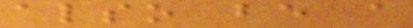also be a
